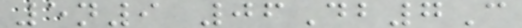5n9 06Db7C
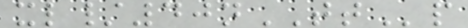xl/40nTTp
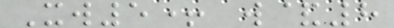Xw5+ w&8
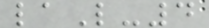laL-4
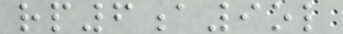rp6a9ol
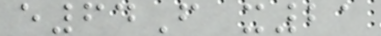e64F x21
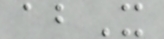abX
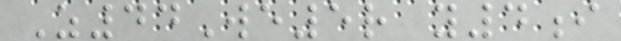Z44We5r y4i
